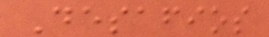Desafios
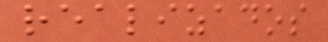realizados
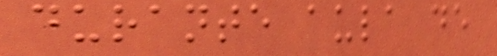durante aula de
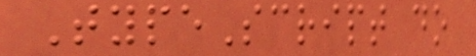TypeScript do
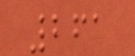261
